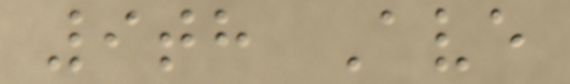9th Ave
